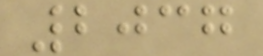2037
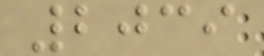2039
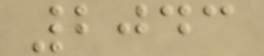2043
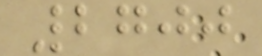2700
